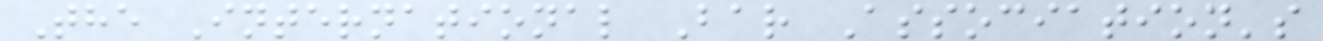The International Bar Association's
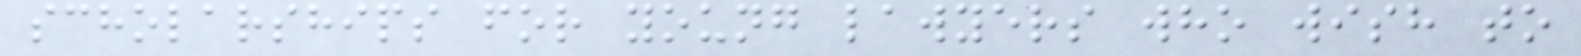scholarships for young lawyers who wish to
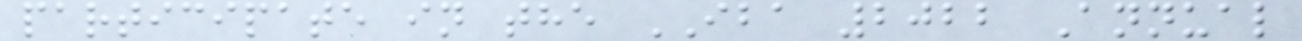participate in the IBA 2022 Annual
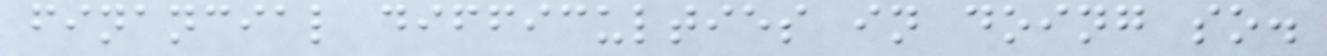financial difficulties in doing so.
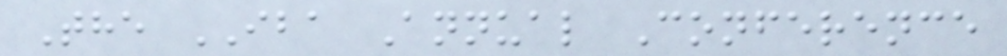The IBA Annual Conference
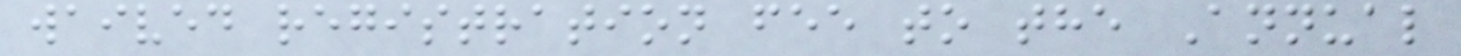waived registration fee to the Annual
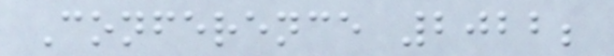Conference 2022;
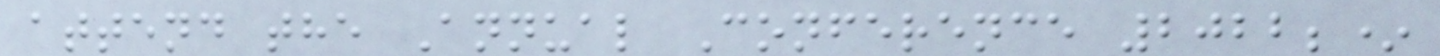attend the Annual Conference 2022;*
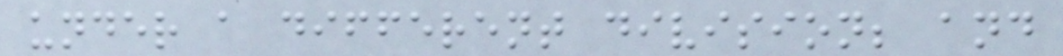under a different division; and
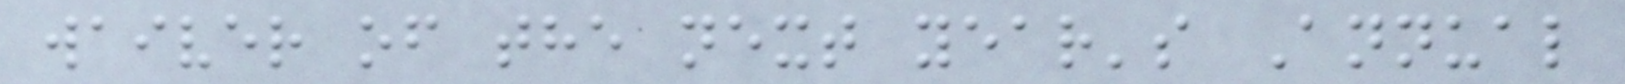waiver of the next year's Annual
